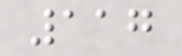117
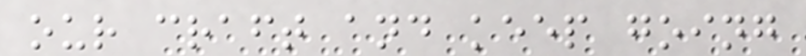our craft and keep going
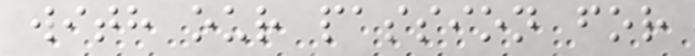with our passion for
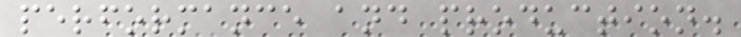performance and production.
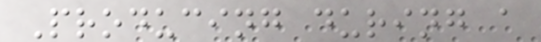Producing during a
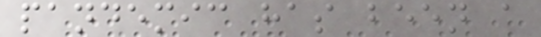pandemic has been a
